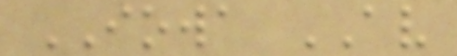IOWA AV
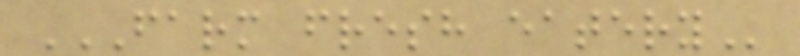FARM FRESH EATERY
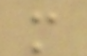m
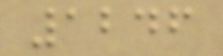1246
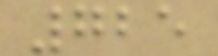725
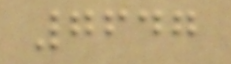7647
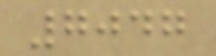7047
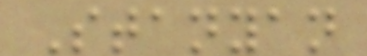Stanyan
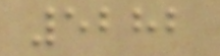5282
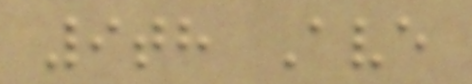9th Ave
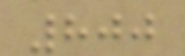800
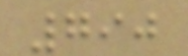790
